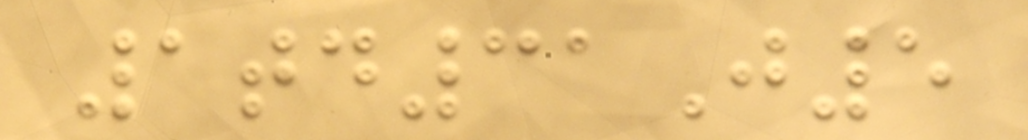1td31J5
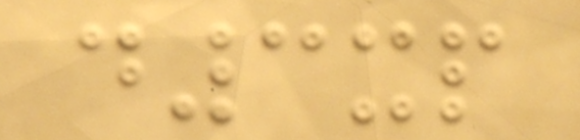d3xp
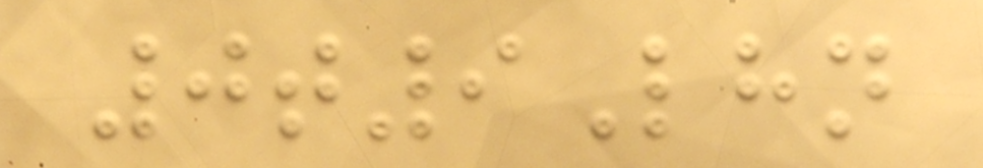0t9Lhn
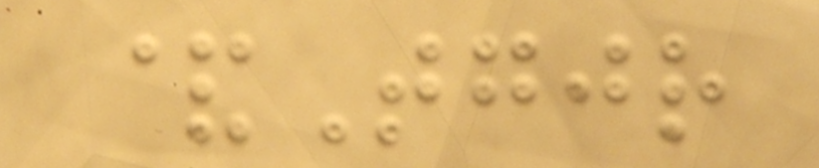&Tgjr
